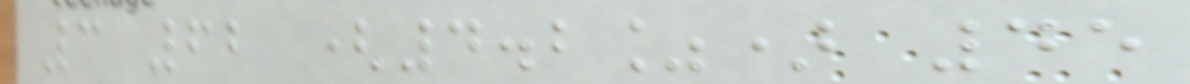3 62 (4.2%) 45
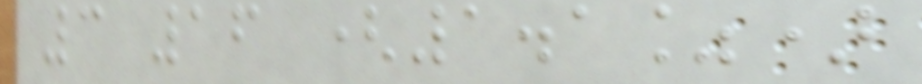3 16 (1.1%)
